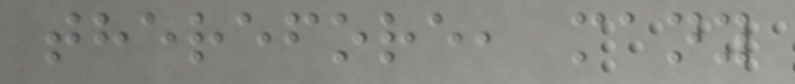therefore, many
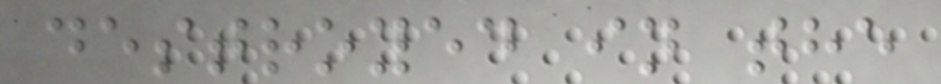destroyed in the
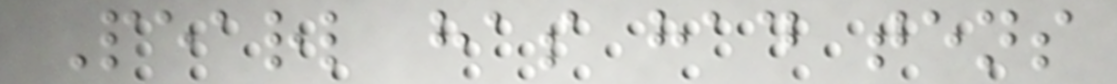Pearl has had tens
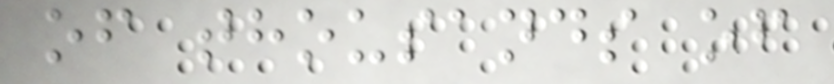of thousands of
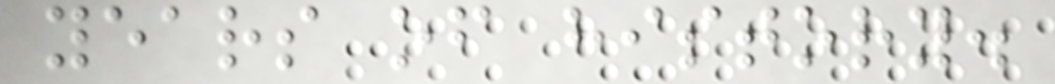years of history.
